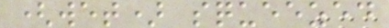(wet) squeezed
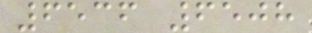6536 6508
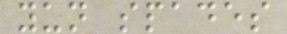yun spades
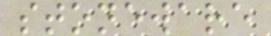stoneware
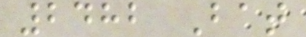2482 Bat
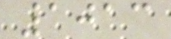1013
